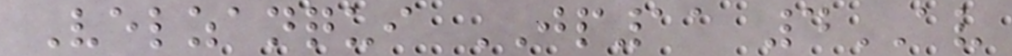Velzanqui JP11 4AV
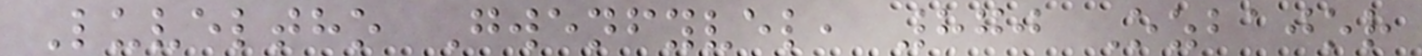Luveltho Gwenfyvel, 870 Ozbajor
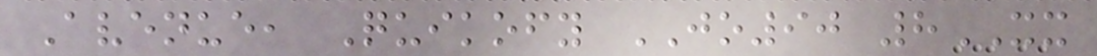Avenue, Quikofy JO90 8XX
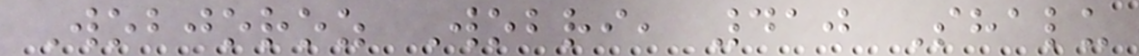Wobjoroz Wobri, 410 Shalu
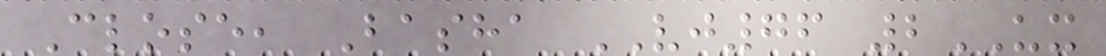Close, Basha VJ76 2UX
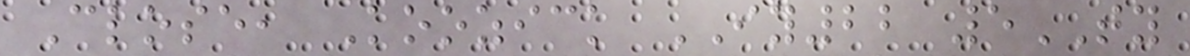Close, Koozick IY22 5TY
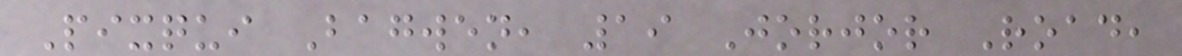Pixqui Bagwen, 19 Jorjor Road,
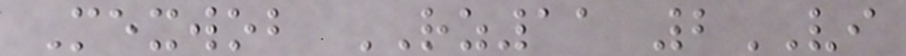Mexwob RZ11 2VI
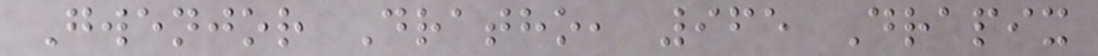Gwenjor Dratho, 965 Drapix
